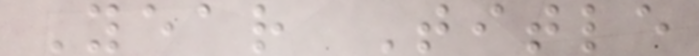Year Title
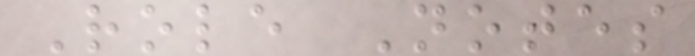Role Notes
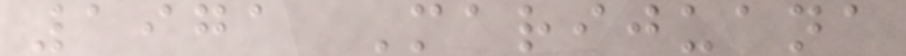1971 Marijuana
